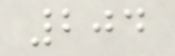204
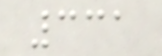331
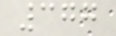377
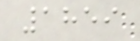1859
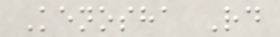Kenosha Rd
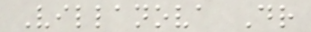Villanova Dr
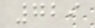729
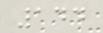144
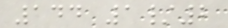144 1/2
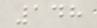148
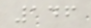146
